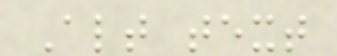Alt text
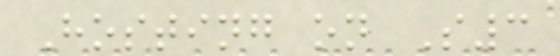Hosting on S3
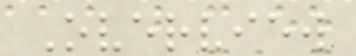Overview
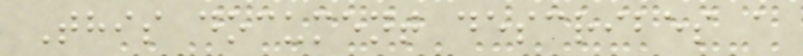This document describes a
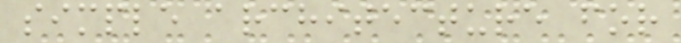simple architecture for
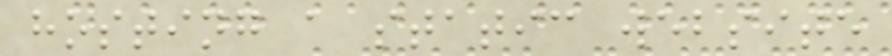hosting a static website
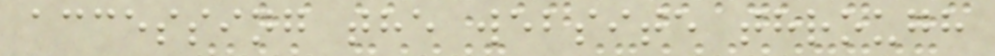accessing the website through
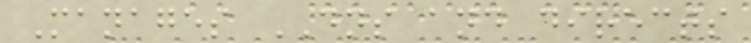Manages DNS and directs
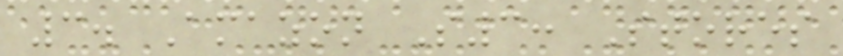3. Amazon S3: Stores
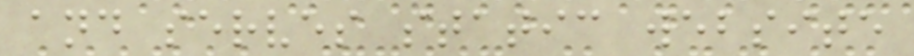and serves static website
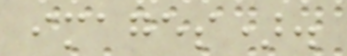images).
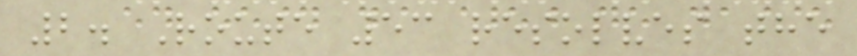2. Route 53 resolves the
